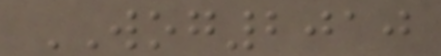WOG2010
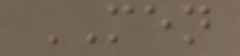MEN
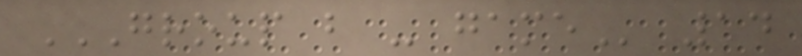GROUP B - GAME 14
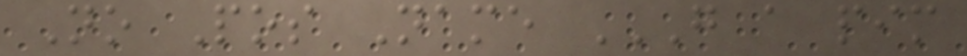No Pos Name G A PIM
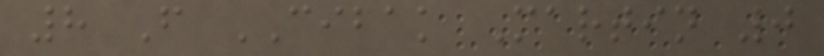8 F CIBAK Martin 0
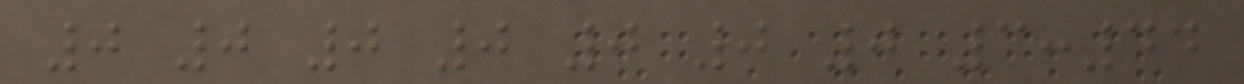0 0 0 0 0 0 0 3:44
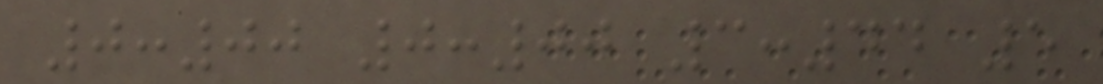0:00 0:00 3:44 5
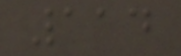114
